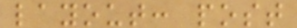layout: post
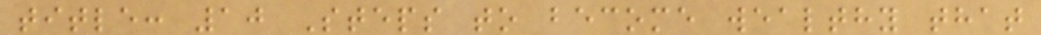title: 10 Steps to become wealthy that
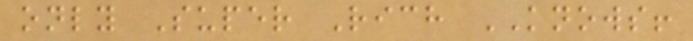only Super Rich KNOWS!
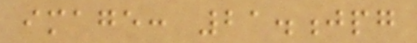image: 21.jpg
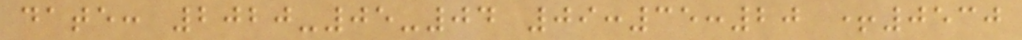date: 2020-05-04 09:35:20 +0530
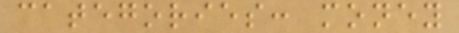categories: money
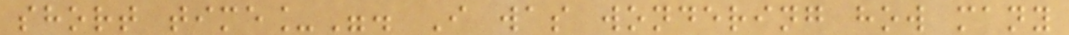short time_". I was wondering how many
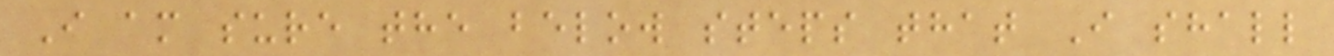I am sure the below steps that I shall
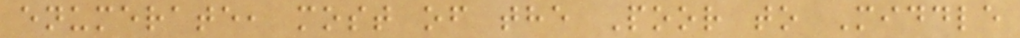enumerate, most of the Poor to Middle
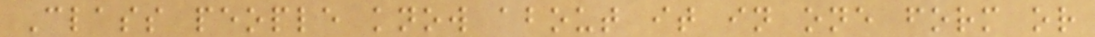Class people know about it in one form or
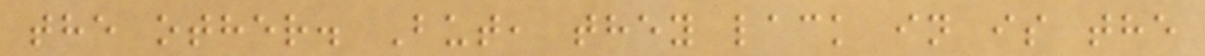the other. But, they lack in is the
